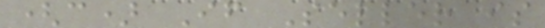(c) If Seller is
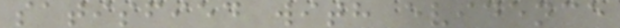satisfied with evidence
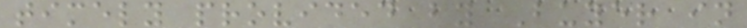timely provided by Buyer in
